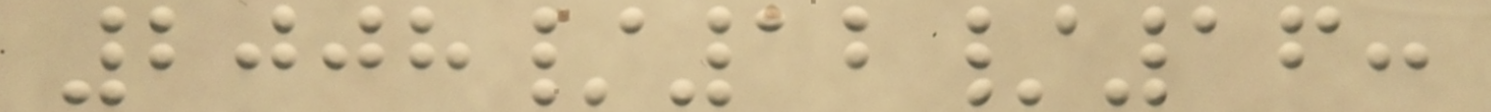2008/12/16:
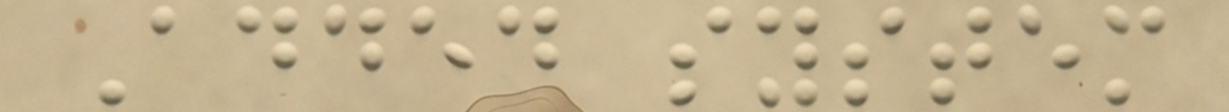Added system
